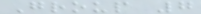Group 7
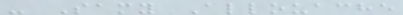- Samy Allouache
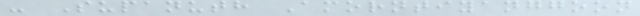- Supanuth Amorntiyanggoon
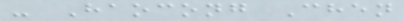- Haocong Chen
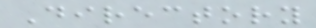Directory
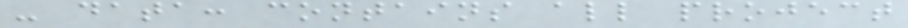- data: contains all project
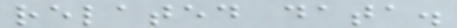related data.
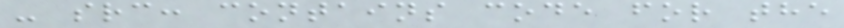- src: contains code for the
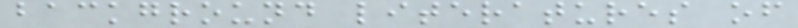background literatures of
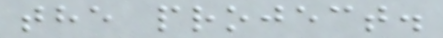the project.
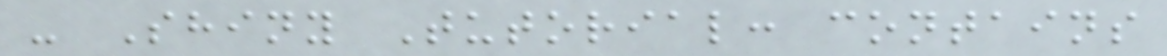- Shiny Tutorial: contains
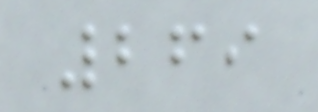269
